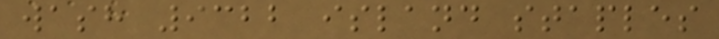wash 9322 island staples
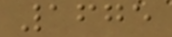1675
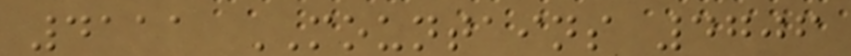4111 MOUNTAINS 4706
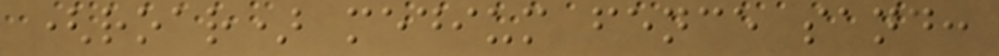(roar) medium fence sand:
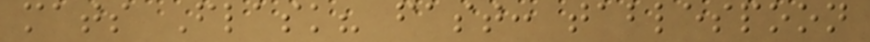mats Flask? fast: tablespoon
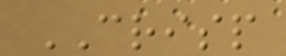CRISP
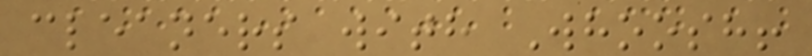cleaners with Whoosh!
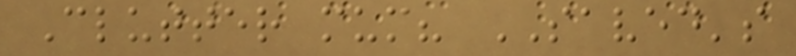Clutter mum? SAVED's
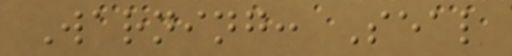Warning: Seal
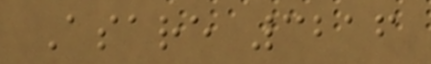Asare 3216
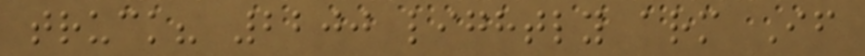truck? 2200 lightly arm If
